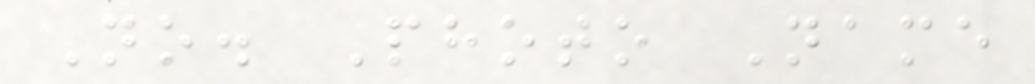No. Photo Name
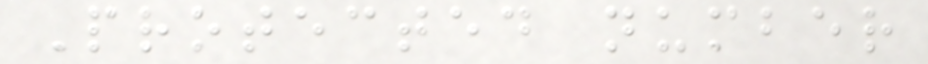Protected number
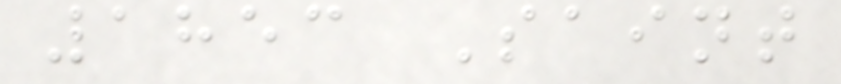1853 Saint
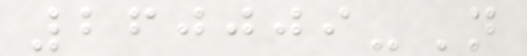260009-N
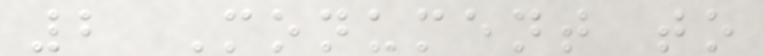2 Monument to
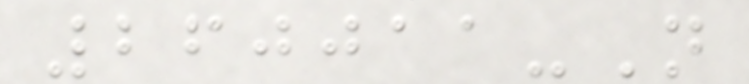260011-N
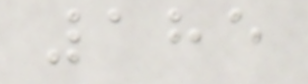185
